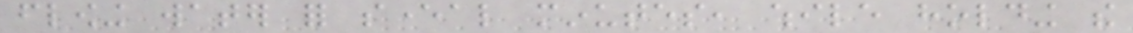flowing water for several minutes, while holding the
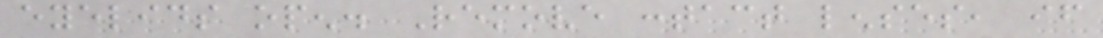eyelids open. Remove contact lenses, if
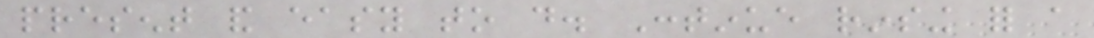present and easy to do. Continue rinsing for a
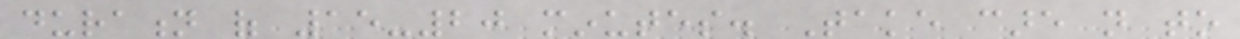duration of 15-20 minutes. Take care not to
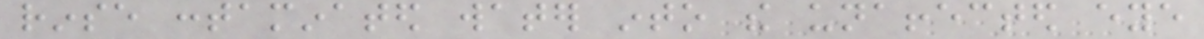rinse contaminated water into the unaffected eye
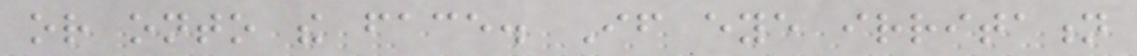or onto the face. If eye irritation
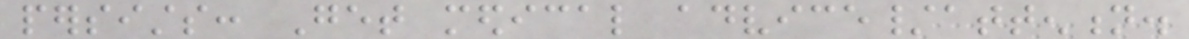persists: Get medical advice/attention.
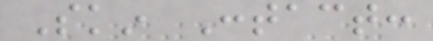Skin Contact:
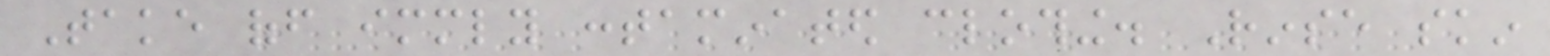Take off immediately contaminated clothing. Rinse skin
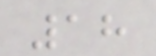18
